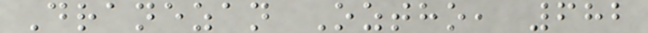Dranezan Oztho, 682
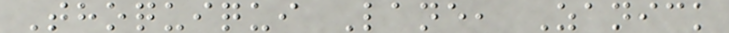Thoquiqui Lane, Zanick
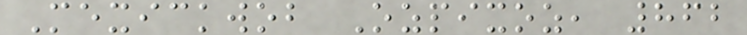Mexickwob Ozpixoz, 862
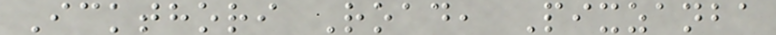Ickthori Road, Pixzanba
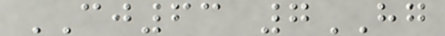CJ63 7HG
